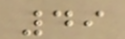49
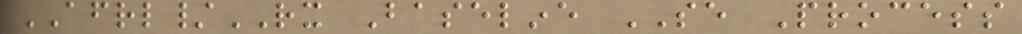AFRL/RX Baseline SE Process
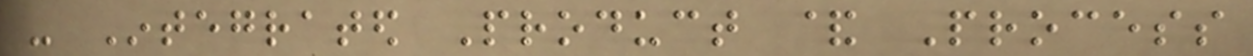- Integrated Product & Process
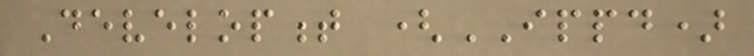Development (IPPD)
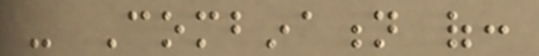- Combination of:
